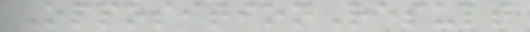OppositionResult
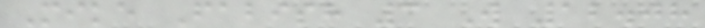Mike Fabish 3 W 12.08
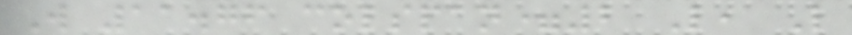W 11.76 colspan=2 L, L
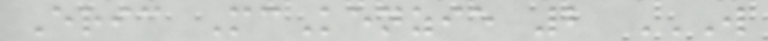Eric McKenzie 2 W
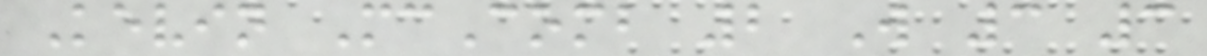Kevin McComb 2 W 3 3
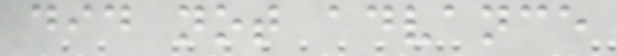did not advance
